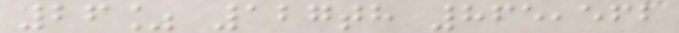26% 127th 865,562
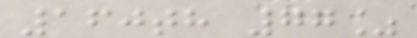160th 77%
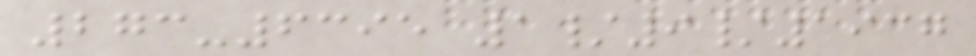273-6395 1/9/1937
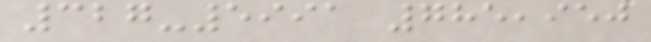327-5991 785,950
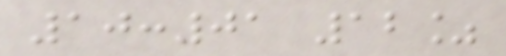10:01 12%
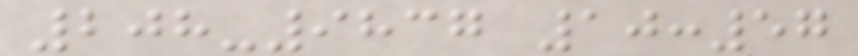208-9837 10:57
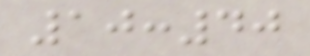10:40
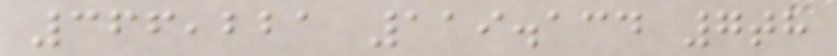366,221 119.134 7th
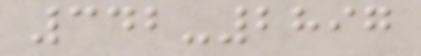342-2897
